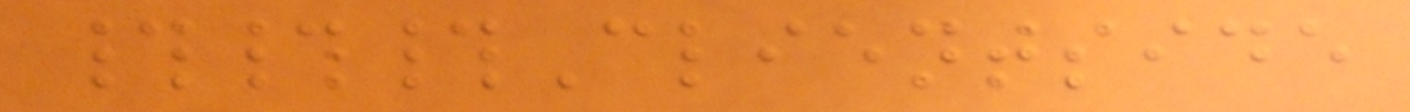###Clientside
